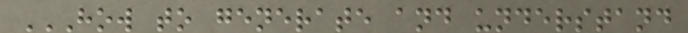HOW TO GENERATE AND UNDERSTAND
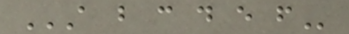A B C D E F
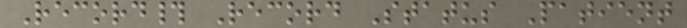Record# Record Status Patient
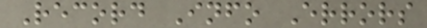Record Info Errors
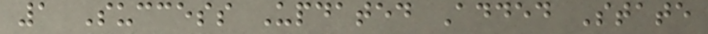1 Success Updated Added State
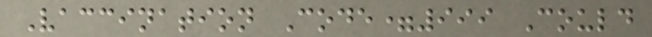Vaccination Code=999 Could
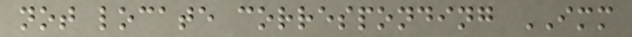not locate corresponding IMM
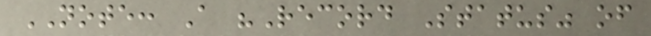NOTE: A "Record Status" of
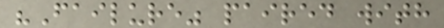"Failure" paired with
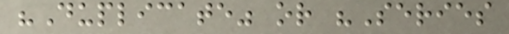"Duplicate" or "Series
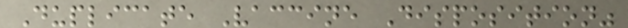Duplicate Vaccine Disposition"
